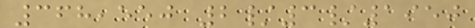368,550 2/3/1950
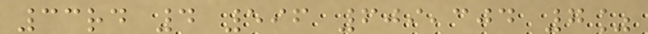33rd 4 596 609,304 7%
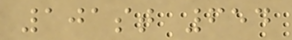101st 654
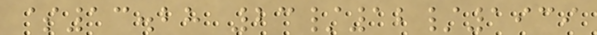$13.28 23/12/1939
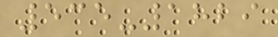535-1829
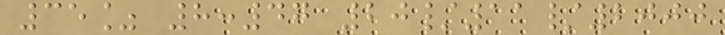35% 8:47 20/11/2000
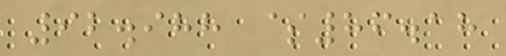92.988 $86.18
